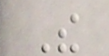The
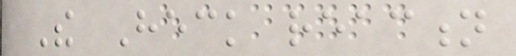The Heck reaction
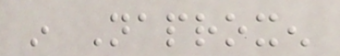in Naproxen
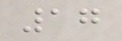17
